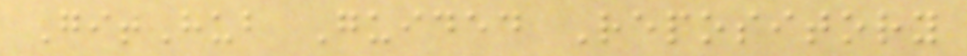GitHub Guided Repository
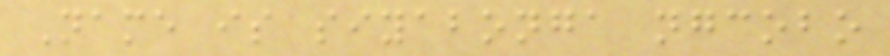Name is siyabonga ngcobo
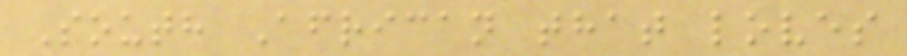South African that loves
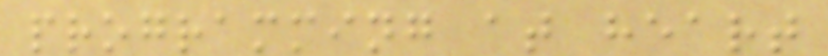programming at heart
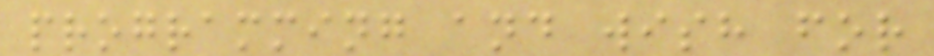programming and wish for
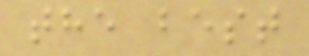the best
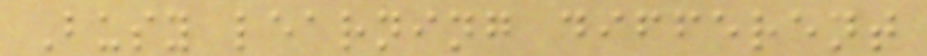Busy learning different
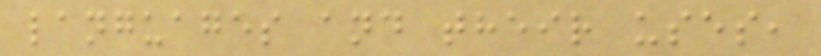languages and their uses,
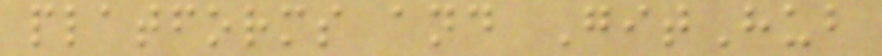platforms and GitHub
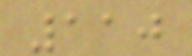110
